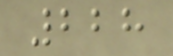228
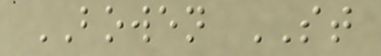BOWEN ST
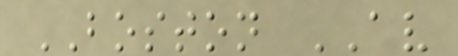BOSTON AV
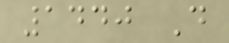1440 D
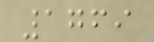1769
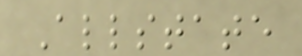Allstate
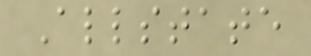Allstate
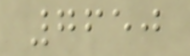7650
